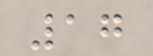17
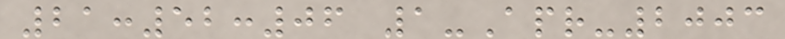21:52:06 1-Apr-2003
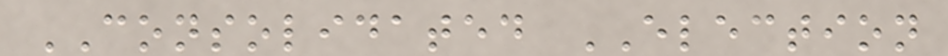CONSOLIDATED ELECTION
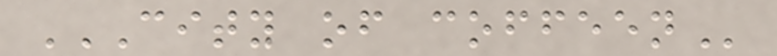CITY OF COFFEEN
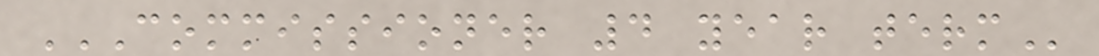COMMISSIONER 4 YEAR TERM
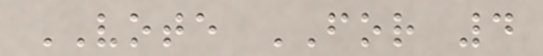VOTE FOR 4
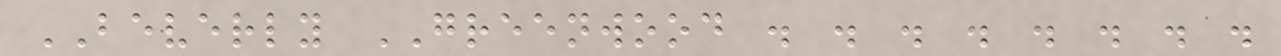BEVERLY GREENWOOD . . . . . . . .
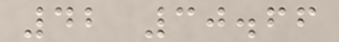42 30.66
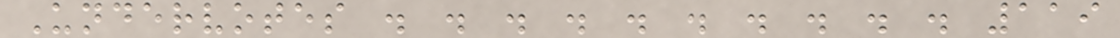Undervotes . . . . . . . . . . 119
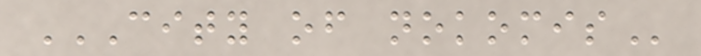CITY OF NOKOMIS
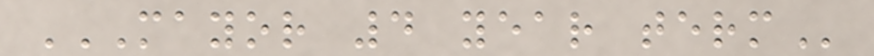MAYOR 4 YEAR TERM
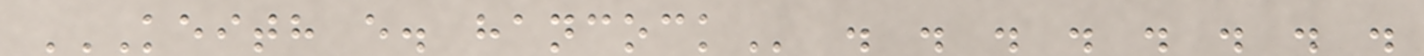KEITH E. HANCOCK . . . . . . . .
